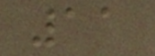11
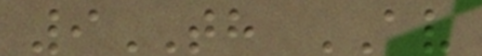9TH AV
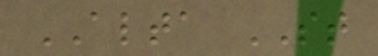ALTA ST
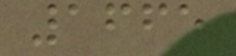1665
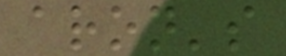aron's
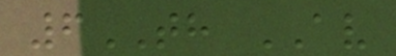6TH AV
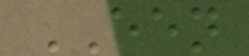EEN
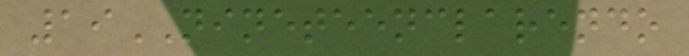19NINETEENCLARENDO
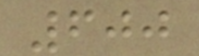600
